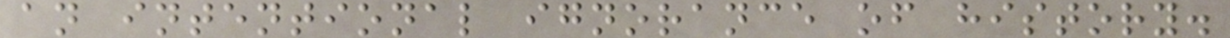an intentional ignorance of history.
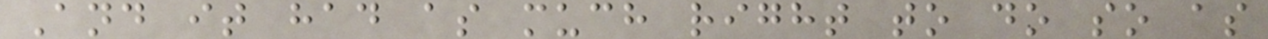And it had as much right to do so as
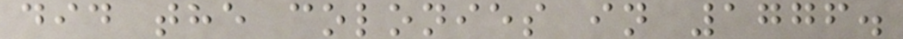did the colonies in 1776.
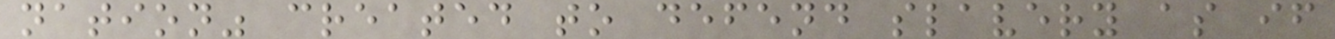nation" created to defend slavery as if
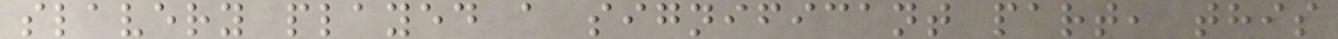slavery played a significant part, this
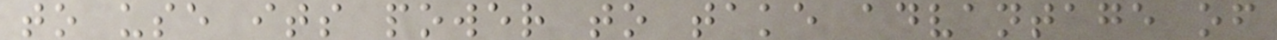to use its power to take advantage of
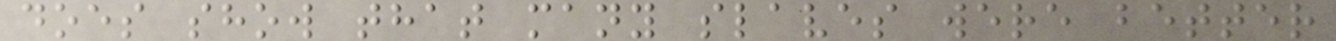does show that many slaves were better
